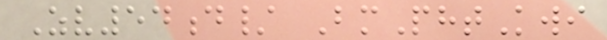Zv54d/ BmPhtKwi
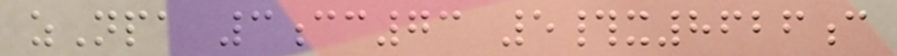zNpa 3cc73 5#x8626c
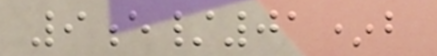9e/01*b
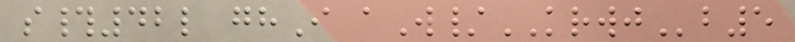s#42l ghI aW/KRWJb5
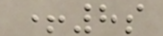+8s
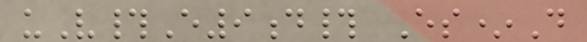uV#E9d# Es*D
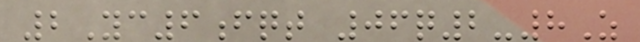2Yc6fqt 06q2-8Z
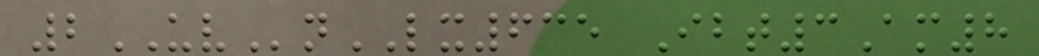2UVnLX635 Ibt3Am8
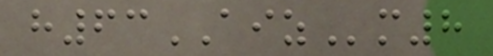h63AIZm8
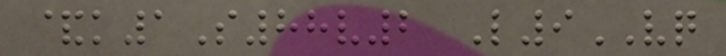&k1S88v2 L9VQ
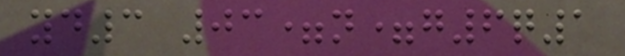yd3 03=n=g6q1
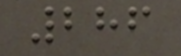286
